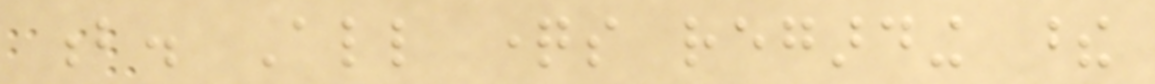b. All questions regarding these
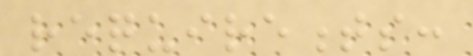requirements:
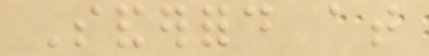Sanderford at
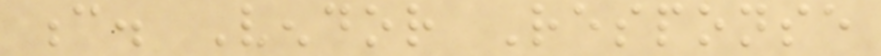c. Vendor Response
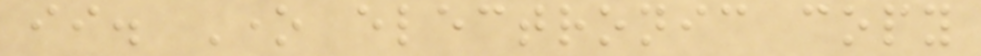ii. One electronic copy
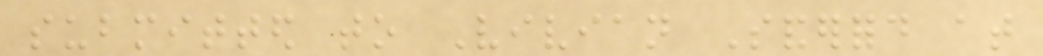submitted to Vivian Sanderford at
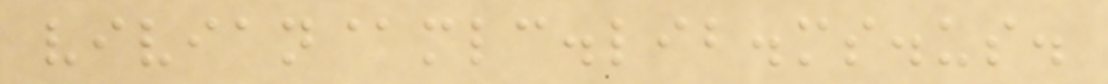vivian@mlc.lib.ms.us.
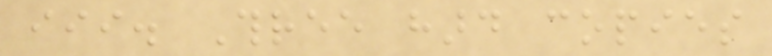iii. Three hard copies
